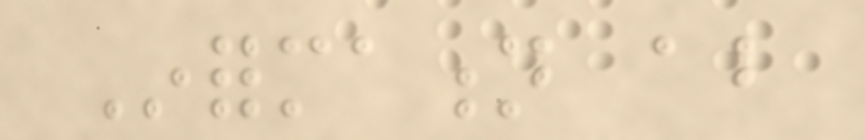Information about
